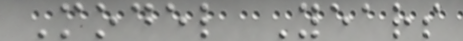Model Years
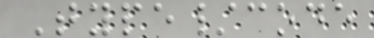Type/code
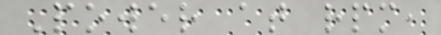Power at rpm,
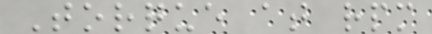Torque at rpm
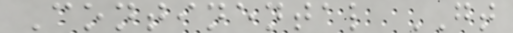Continental GT
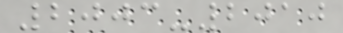2003-2010
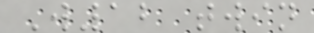W12 twin
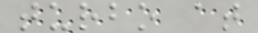turbo at
